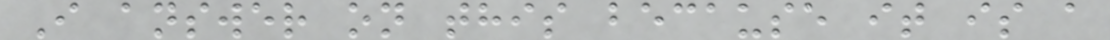I answer on this because it is a
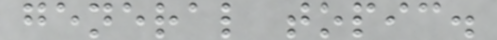general topic.
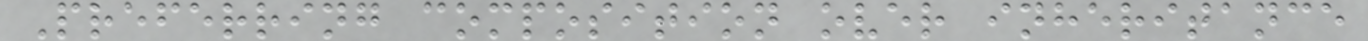Preferring composition over inheritance
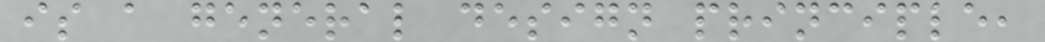is a general design principle,
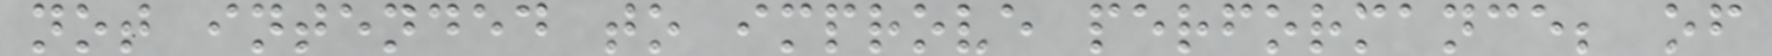not intended to improve performance; of
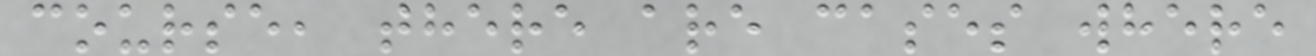course, there are cases where
